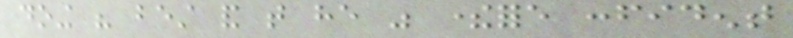doing his best and that he was therefore confident
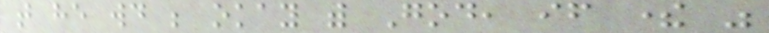that he would be okay with God, if there was
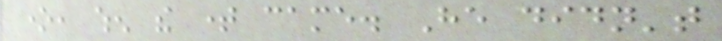one, when the time came. He didn't
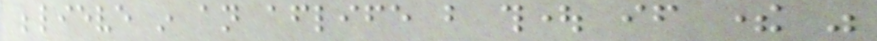believe in an afterlife but thought if there was
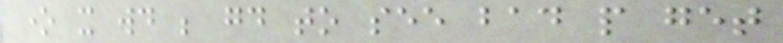one it would be good to see bad people get
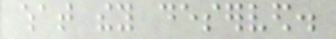what they deserved.
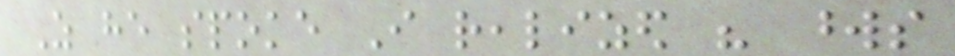As he spoke I realized his words
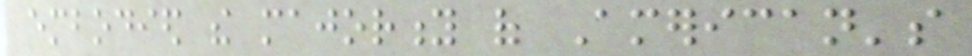embodied the majority of American's
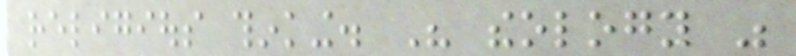religious thinking. His theology was
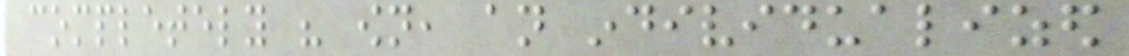completely his own, an individualized
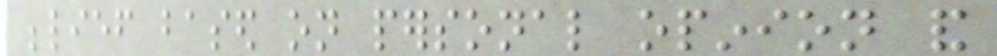belief based on personal opinion and
